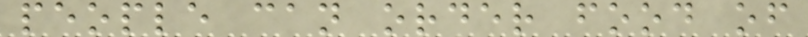people can order food of
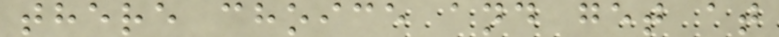there choice and get at
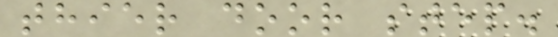thier door step.
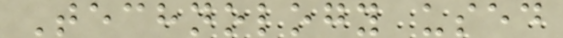Technology used
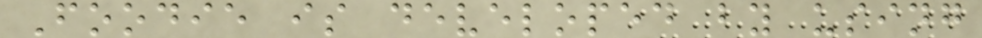Foodie is developed by using
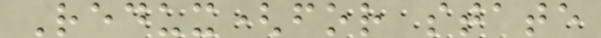Redux(for state
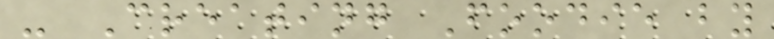- Creating Foodie by
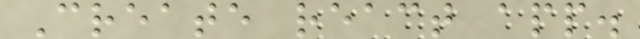Create react app.
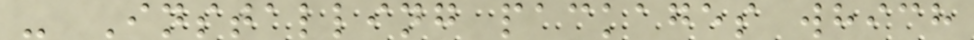- Installing packages which
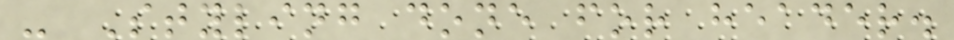- Styling done for header.
